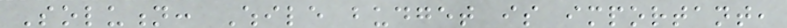Solution: While budget is important,
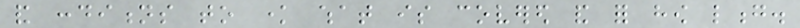and conditions to know what is covered and for how long.
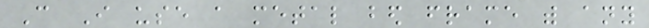Can I use a metal bed frame with any
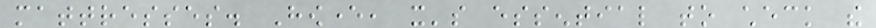mattresses. However, it's essential to check the
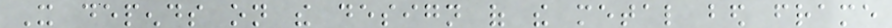It depends on the design of the metal bed frame
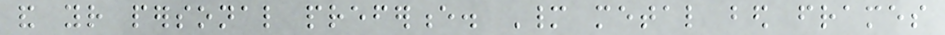and your personal preference. Many metal bed frames
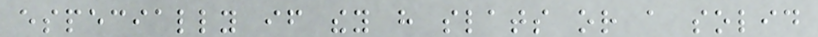especially if they have slats or a solid
